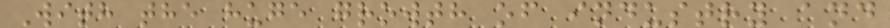With the huge growth of industry and
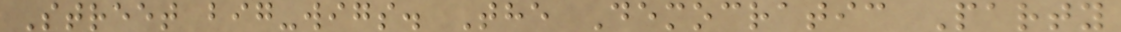Street big-wigs. The Democratic Party
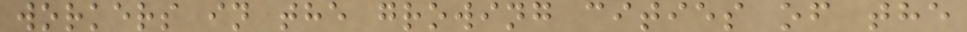workers in the growing cities of the
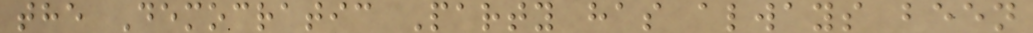the Democratic Party has always been
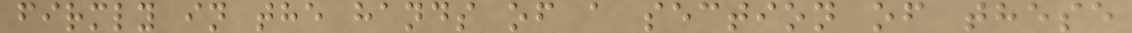firmly in the hands of a section of these
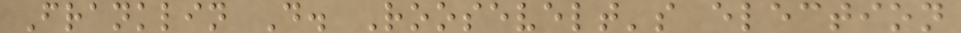Franklin D. Roosevelt's election
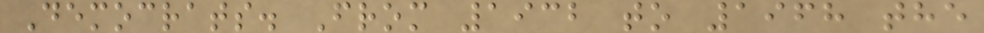Democrats. From 1932 to 1968 the
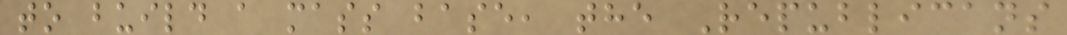to build a mass base, the Republicans
